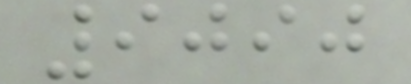9090
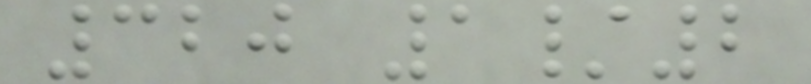320 1/2
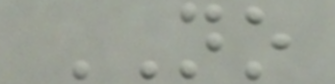NO
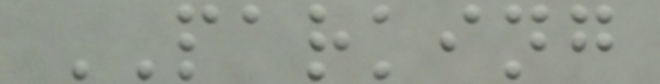PARKING
